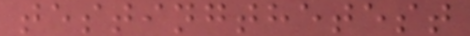testingthetest
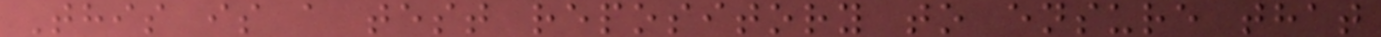This is a test repository to ensure that
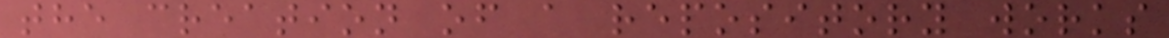the creation of a repository works
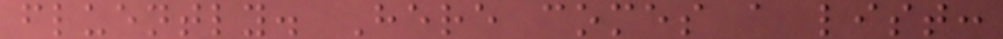fluently. Here comes a list:
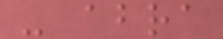- abra
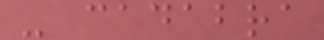- cadabra
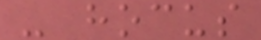- hocus
